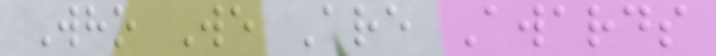Who We Are Awards
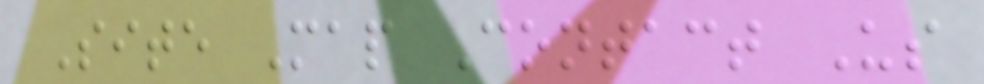Site Map Contact Us
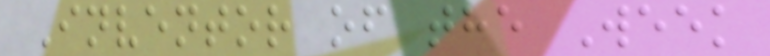Inventor of the Week
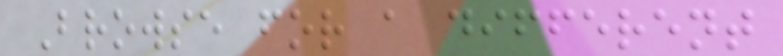Browse for a different
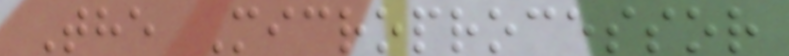The Microprocessor
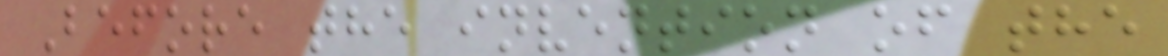Before the invention of the
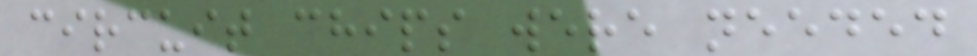circuit chips were needed
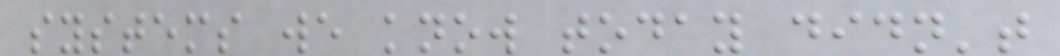systems we know today didn't
